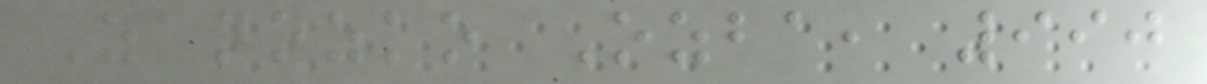Zanozko Ozba, 990
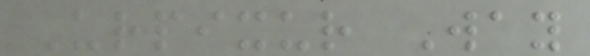Urpixur Way
